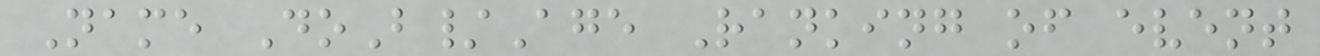Name DoB/Age Ranking of event
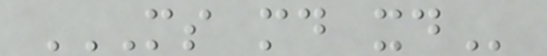MS MD XD
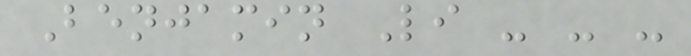Benjamin Li - - -
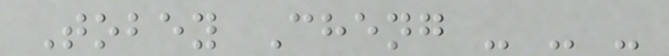Tobey Cheng - - -
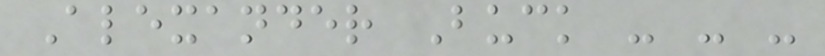Alexander Buck - - -
